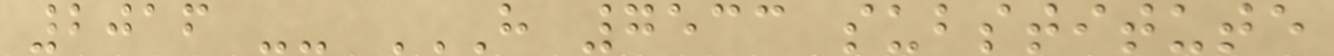2016 -- H 7533 SUBSTITUTE
